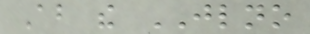About the JLNO
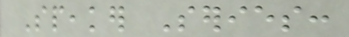Speaker Series:
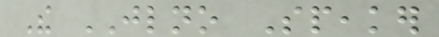The JLNO Speaker
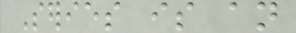Series is an
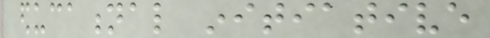educational initiative
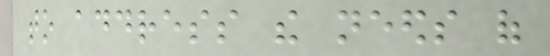to address the needs of
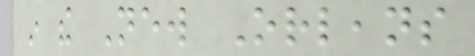in the New Orleans
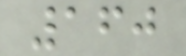160
